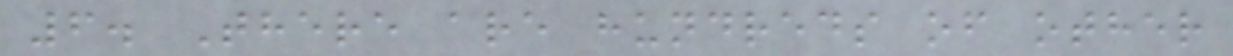6. There are hundreds of other
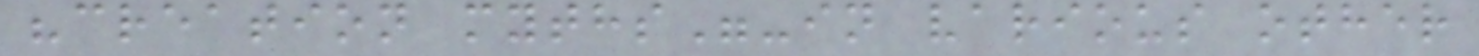"creation myths"-in various other
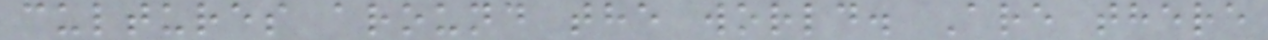cultures around the world. Are there
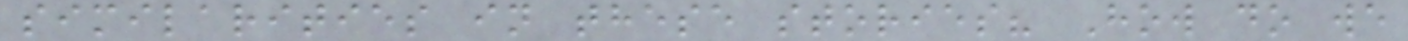similarities in these stories? How do we
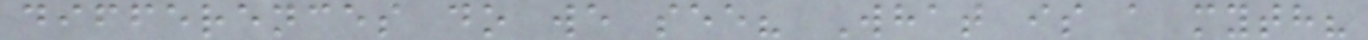differences do we see? What is a myth?
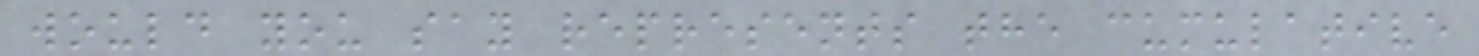would you say represents the cumulative
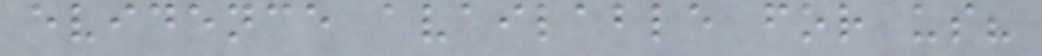evidence available for us?
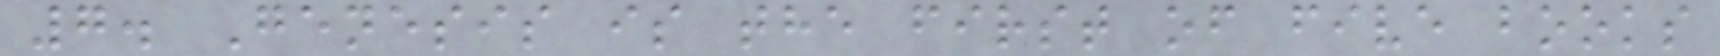7. Genesis is the first of five books
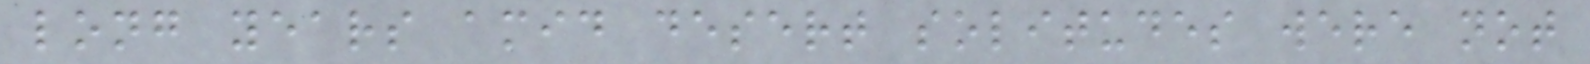long years amid desert solitudes were not
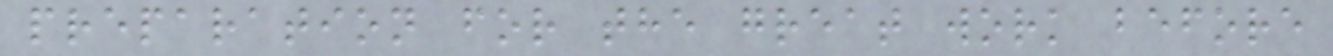preparation for the great work before
